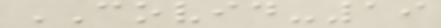COVID-19
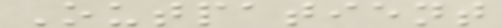Outpatient
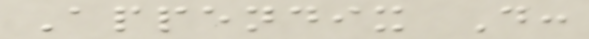Appendix D:
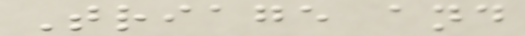Triage and
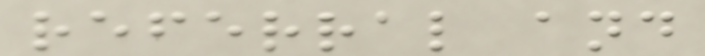referral and
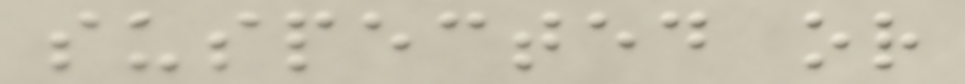suspected or
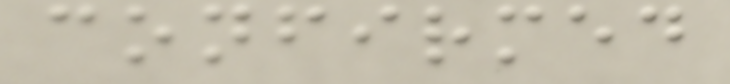confirmed
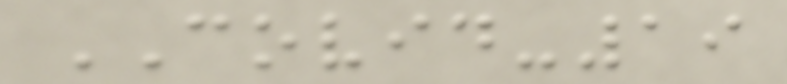COVID-19
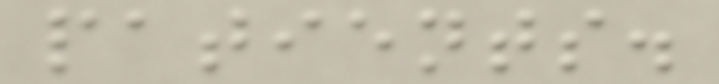patients.
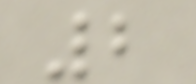2
